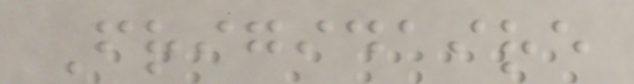Frigidaire
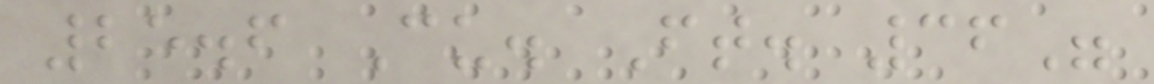25.6 Cu. Ft. 36"
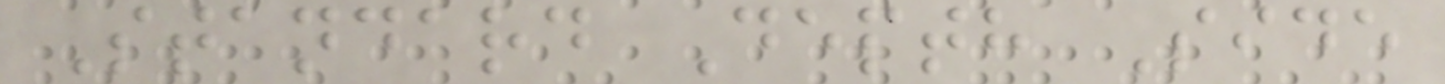Standard Depth Side
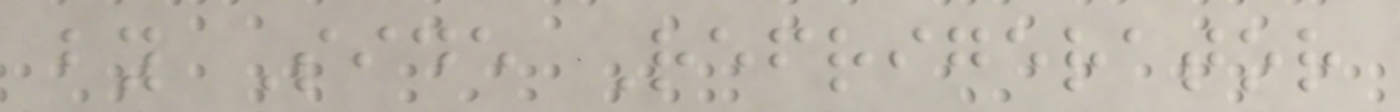by Side Refrigerator
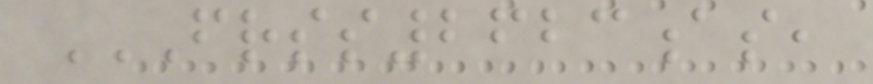FRSS2623AS,
